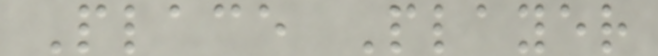Place Player
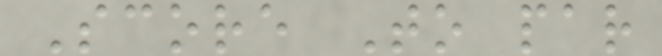Score To par
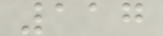117
